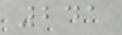241
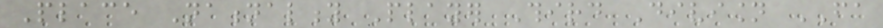Place Nationality Player Third Division FA
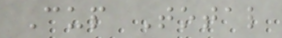Cup Total
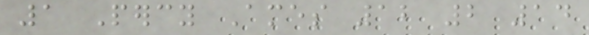1 Percy Ames 12 2 14
